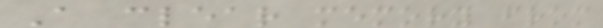A clear memory from
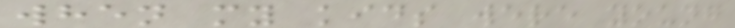when my kids were young
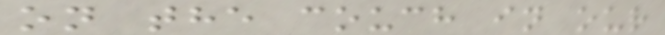on the couch in our
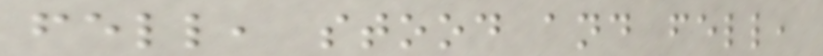fell, stood and fell,
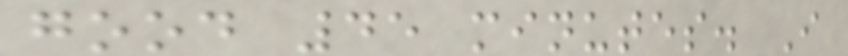good 45 minutes. I
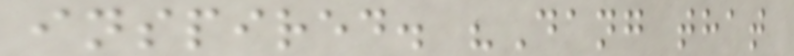inspired. "Dang that
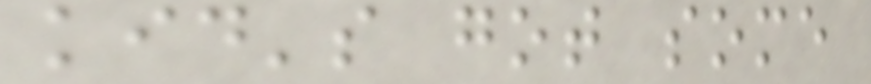kid's got some
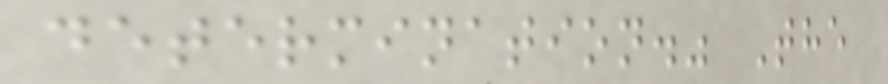determination." The
